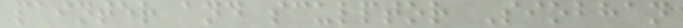painter and sculptor Siobhan
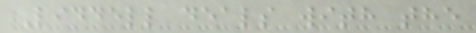Liddell deals with the
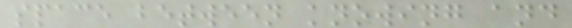space between knowing and
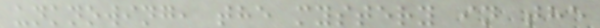unknowing, the mystery in the
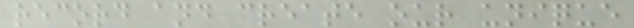record and create our unique
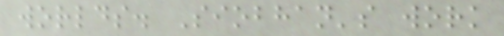worlds. Siobhan's work
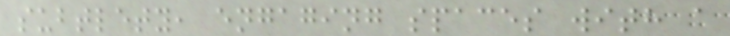subtlety, engaging spaces with a
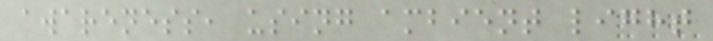awareness, using ambient light
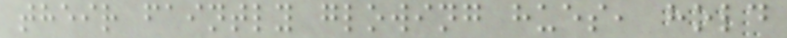their faintly glowing hues, hold
